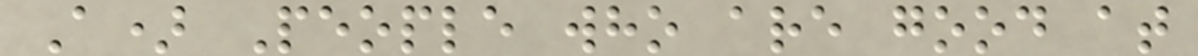A) People who are good at
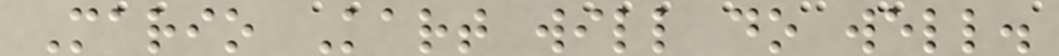Mario Kart will do well.
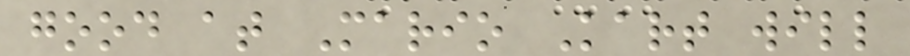good at Mario Kart will
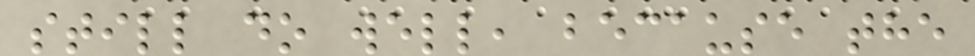still do well, because the
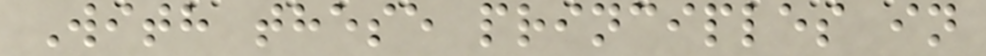With these principles in
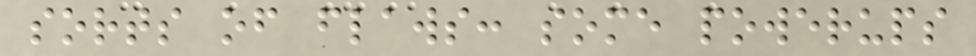sorts of flaws: some powerups
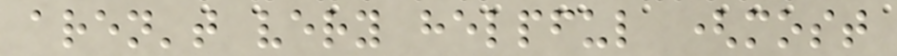aren't very helpful (most
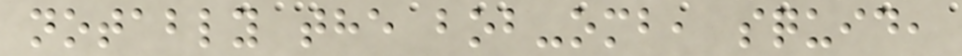notably the bob-omb, squid,
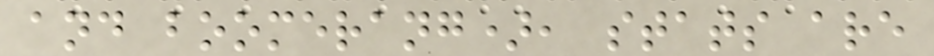and boomerang), stats are
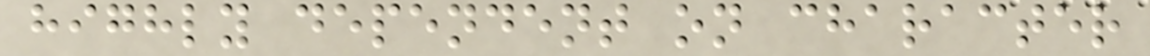highly dependent on character
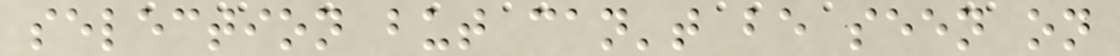selection but can't be seen on
